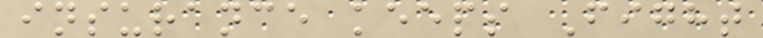insurance keeps Fight
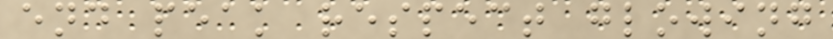end peak respect glowing
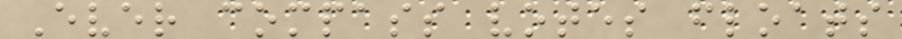Ever compass votes floats
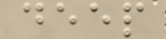deep
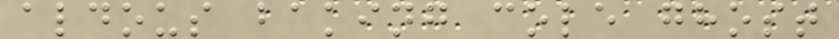aldous baking cole ghost
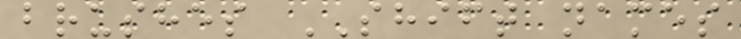brushes SHIFT names
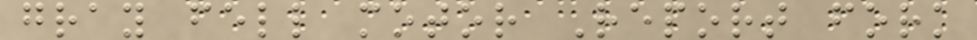gray fell motor Report fork
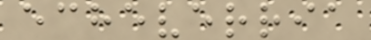echeverria
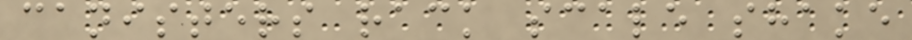canisters rack scale shake
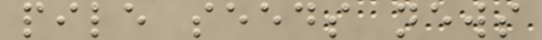pile seeds news
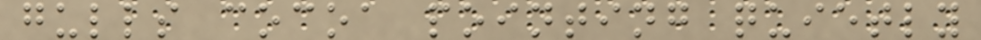gulls cocoa pointing quietly
